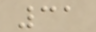31
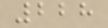228
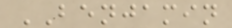BENJAMIN
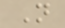N
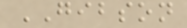GIBSON
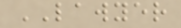LAWYER
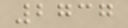2737
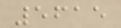5615
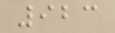923
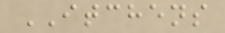ITCHENS
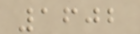1602
